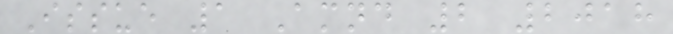Issue 1 Amnd 2 2018
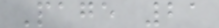Page 21
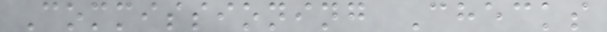Commissioning Checks
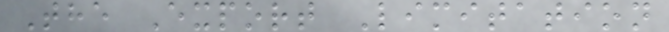The Export Limitation
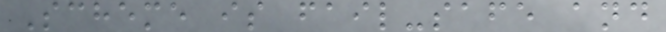Scheme is fail-safe and
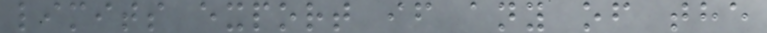limits export if any of the
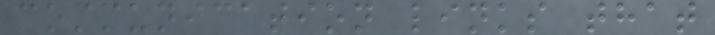communication links that
